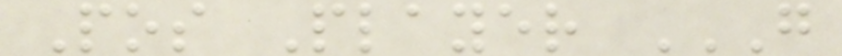Pos Player G
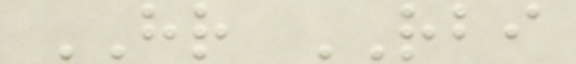HR RBI
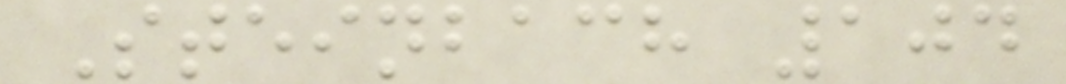Steinbach 104
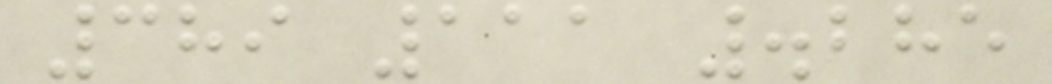389 111 .285
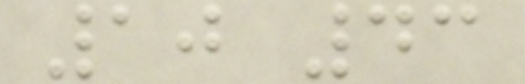10 43
